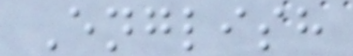English
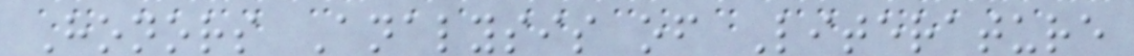Honors Analysis of Literature
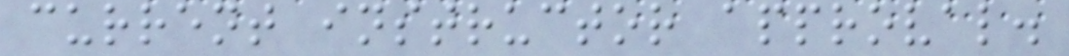current instructor approval.
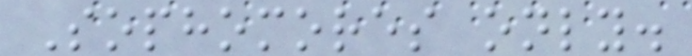Sophomores only.
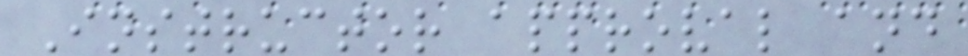Instructor approval and
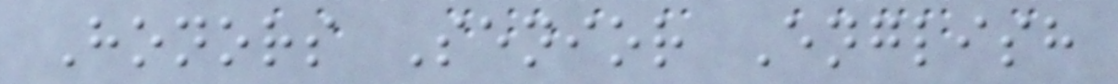Honors Senior English
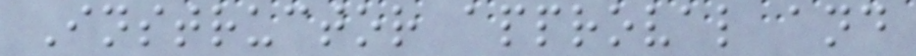Instructor approval and
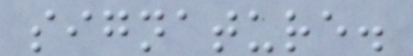signature.
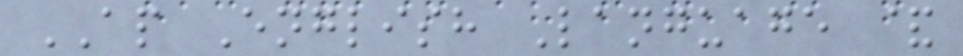AP English Language &
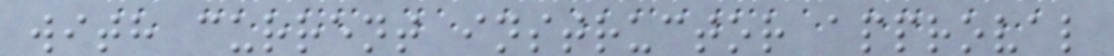with current instructor approval
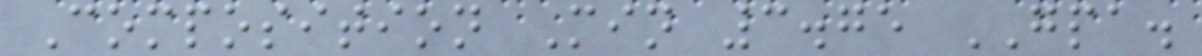Composition Min 3.75 GPA.
